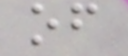of
